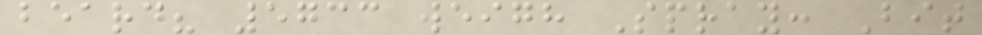beard? 5733 weigh Spray: Bit
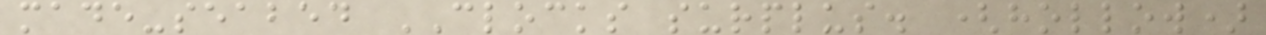made-seabed CLOCKS surplus. (hollow)
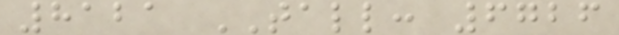8121 TALL: 6726
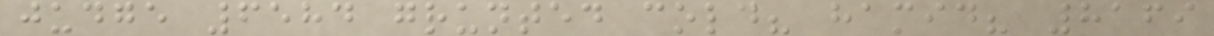judge 6584 grunted cold? hamid? 8169
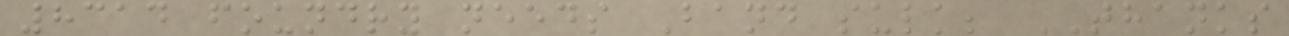8314 foundry needs Band sulk; THANKS
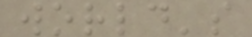world's
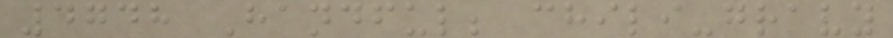4748 Handful; chili-gravy
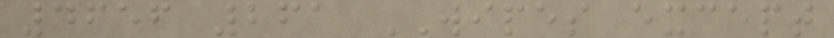4656 261 WIPES except
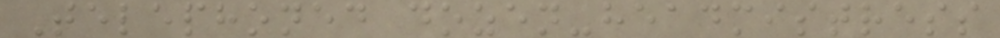Telephoned dozen-headmistress
